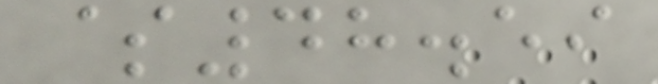$48.59
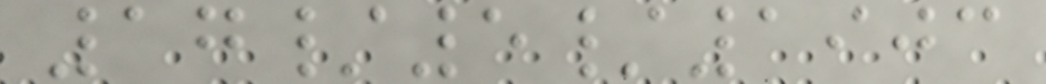17/5/1903
